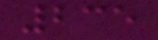235
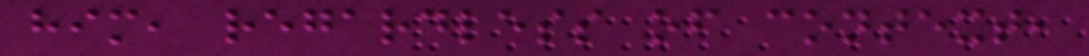him, regardless of context,
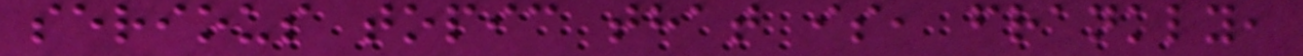serious topic that is, frankly,
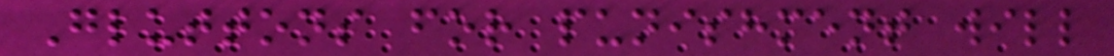Gluttons for punishment will
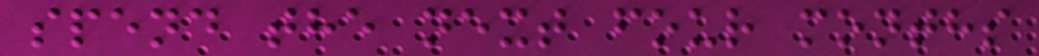spend the next four months
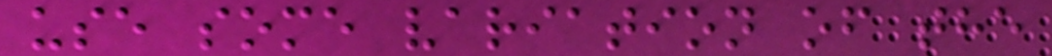use some variation of the
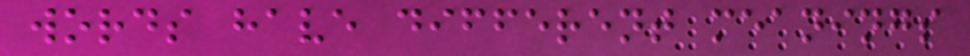words have different meanings
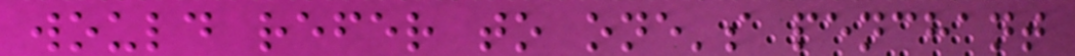would refer to one's penchant
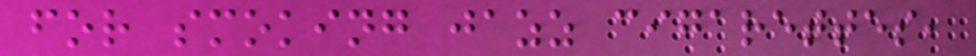for smoking jazz cigarettes,
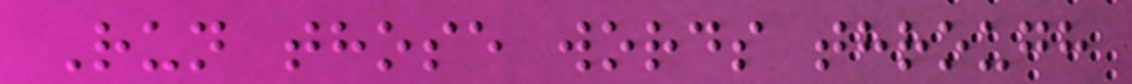Run those words through
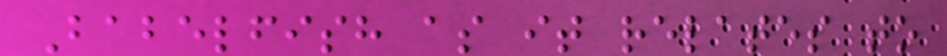Babelfish as it relates to
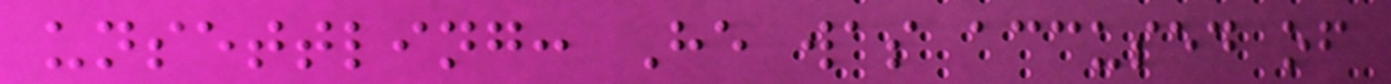unsettling: He was accused of
